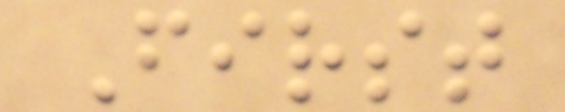First
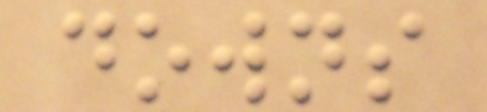downs
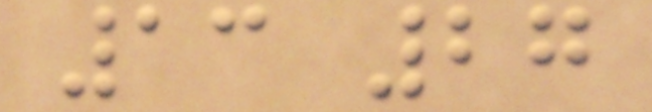13 27
